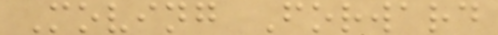Moving Forward
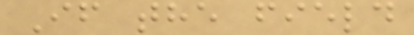If the field
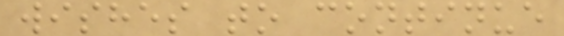wishes to continue
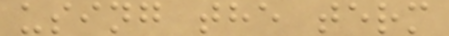using the term
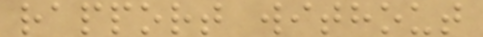rapport without
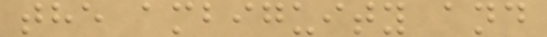the ambiguity and
